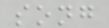song
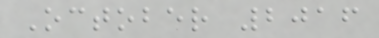October 2016
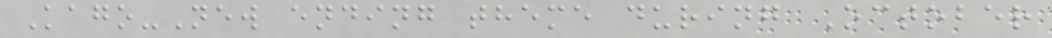Kago-New ending theme during October
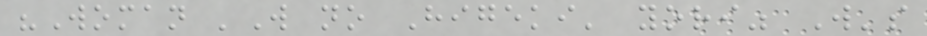"Woman 'W no Higeki' yori" W's
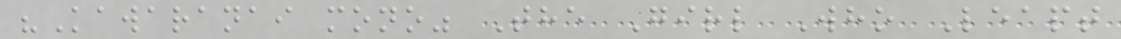"Kawaranai mono" The Girl Who Leapt
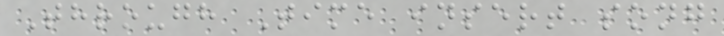Through Time insert song
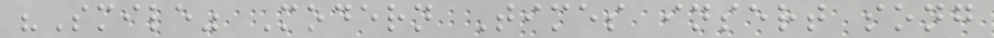"Smile" Modern Times insert song
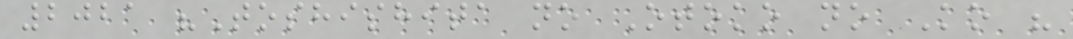2021 "Toshishita no Otoko no Ko "
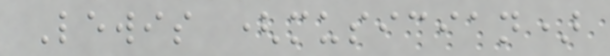Lewis (musician)
